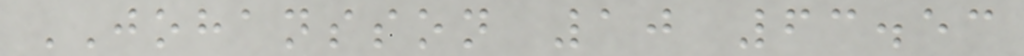JOHANSSON 10 63.53
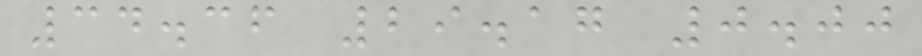34.36 29.17 0.00
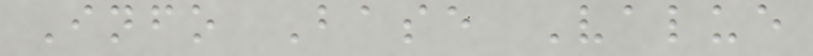Info Base Value
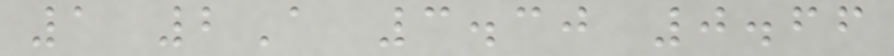1 2A 3.30 0.66
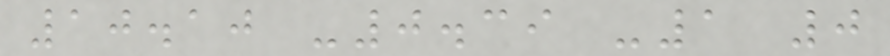10.10 -0.39 -1 0
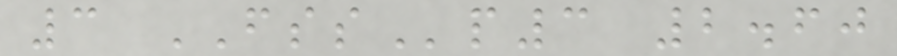3 FSSp3 2.60
